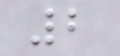2
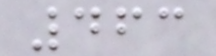463
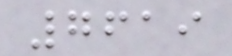7619
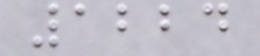1224
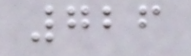726
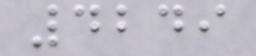4249
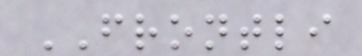FRONTLI
